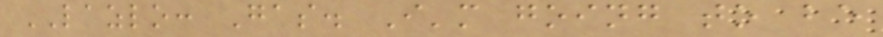LAZLO: Gas. I'm going to be
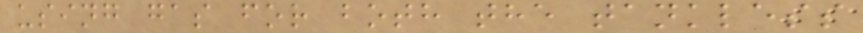using gas for both the tankless
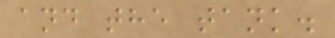and the tank.
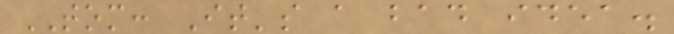TOM: It's a bad idea.
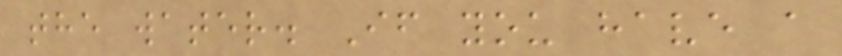the water. If you have a
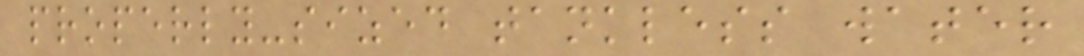properly-sized tankless water
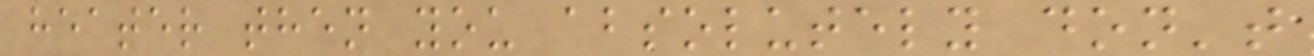heater then you absolutely don't
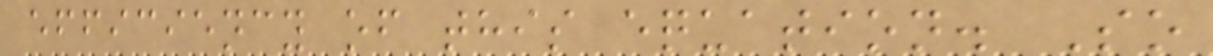efficiency of this equation. So
